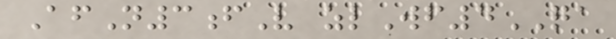AfN3fV zlWf4QA
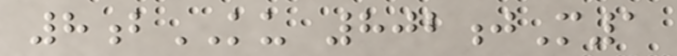8bKU 802jM1
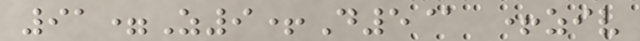91=Z9+D5@ +ziv
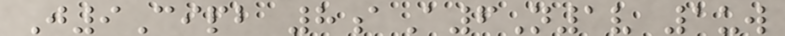J9Cipb 8aA6N1v 1uw
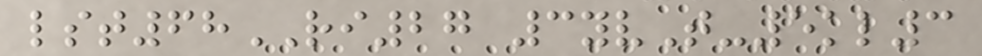lst68RI27 3yvT-5kl3
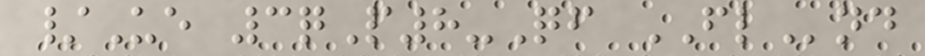/Ue 3qP8-Qf FLnd
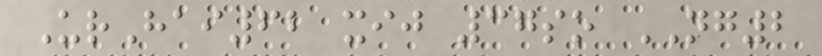UrHai62 xij 37so NG2
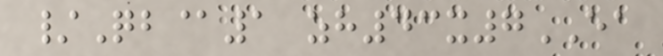/Qb@1 zh43x7EA
